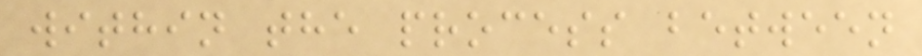within the process between
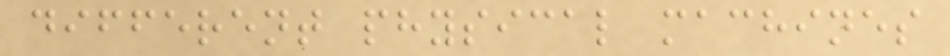different physical machines
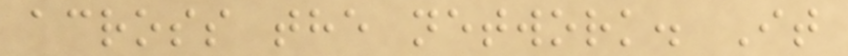across the network. It
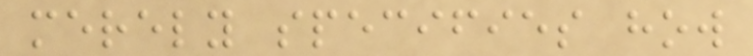merely specifies how
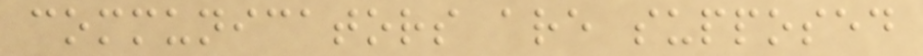communicators are supposed
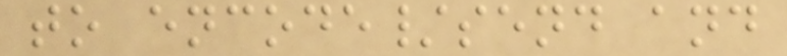to encode/send and
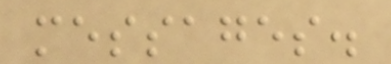messages.
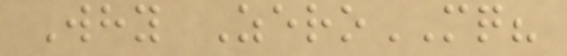Why ZeroMQ?
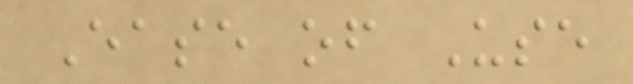Ease of Use
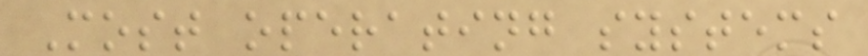Most operating systems
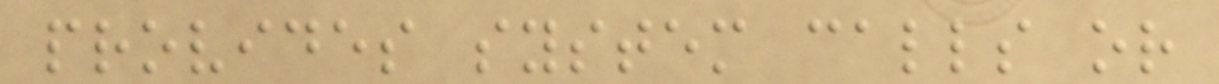provides system calls or
